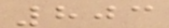803
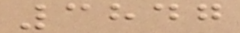3847
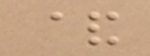&
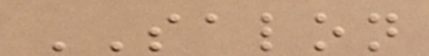SALON
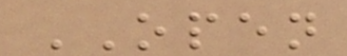OPEN
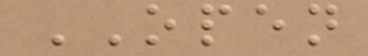OPEN
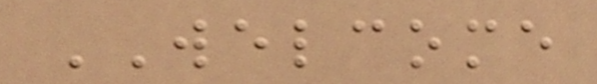WELCOME
